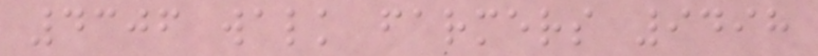4306 walk farmers 9498
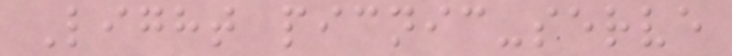Light picnic-serve
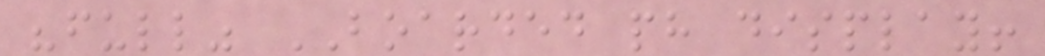"full" BOARDED ph display!
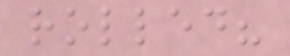rolled?
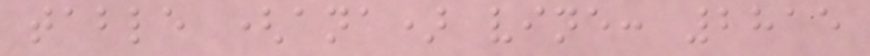table (ana) vine: 2815
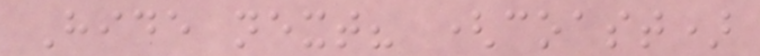Hide next? (coast)
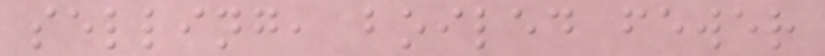selling, boiled fewer
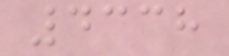4338
